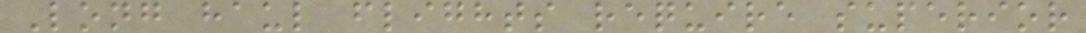Long haul flights require superior
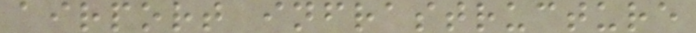airport infrastructure
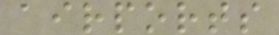airports
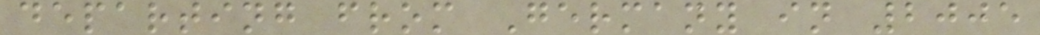departing from Germany in 2005
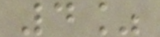4%
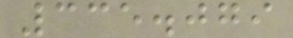335.079
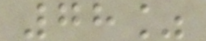78%
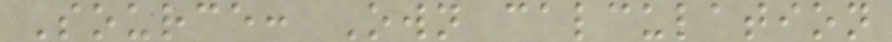Source: Own calculation
